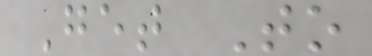Get To
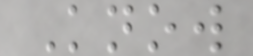Know
